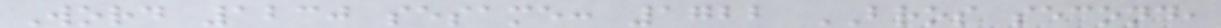Word 1230 sesame: 1722 BROS second,
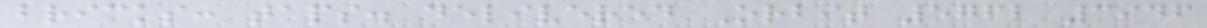bricks: taps. delivered Orbit 5762 3946
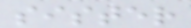sister
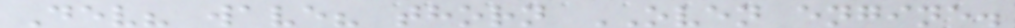Dev? wave? thorn OVEN engine.
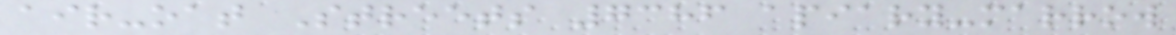air-oat Streets 7386 apiary-marrow
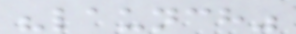"launch"
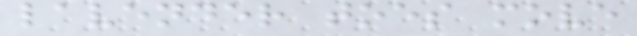lavender toes move
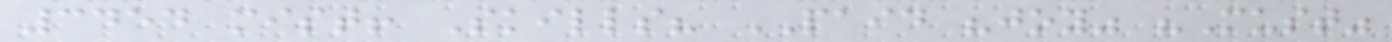3454 mist! Skills? PAID "joy" "Must"
